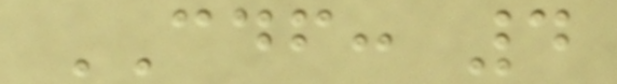CDF: 4
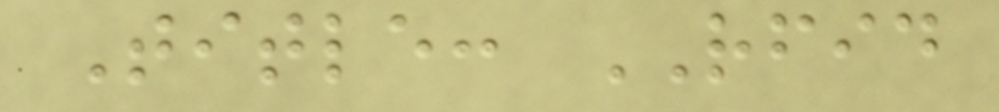Title: RFID
